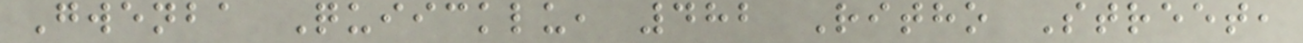Gwenba Quiicklu, 482 Ritho Street,
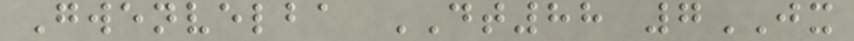Gwenvelba DT88 7JX
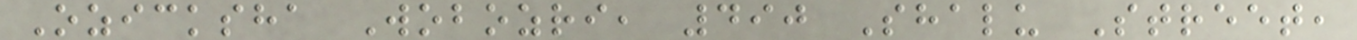Ozicksha Wobozri, 490 Shalu Street,
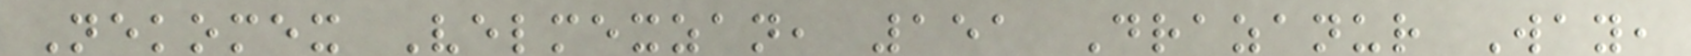Nekomex Velmexzan, 151 Drazanur Way,
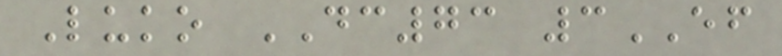Luko DC73 3EF
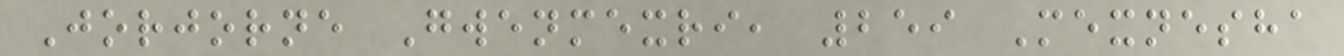Jorjorne Gwenmexri, 259 Mexnesha
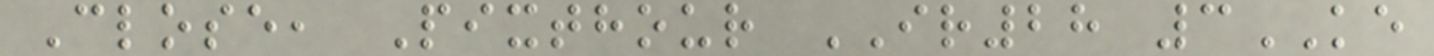Close, Pixthour IR28 3KE
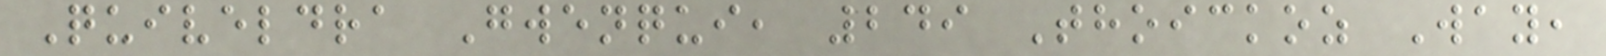Quiveldra Gwenqui, 249 Thoickoz Way,
